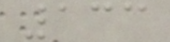133
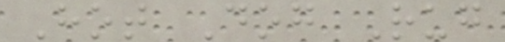Hot Dog Rug
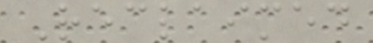Reclaimed
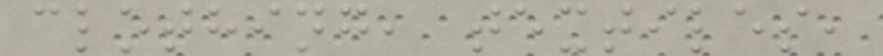clothing, textiles,
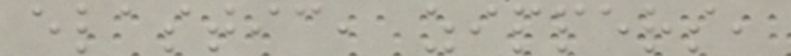elastic, zippers,
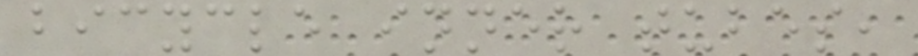bicycle inner tubes,
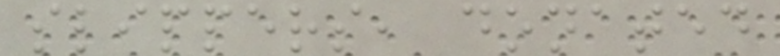slippers, donated
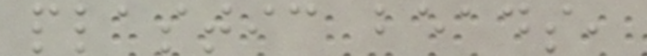plastic beads,
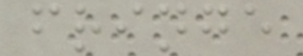fringe
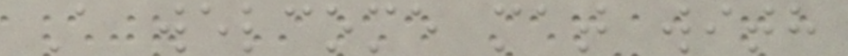A welcome mat with
